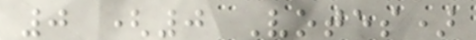0 (0 Votes)
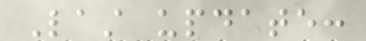Last update:
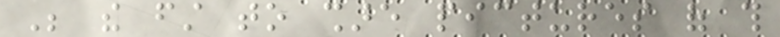Be the first to share pictures of this
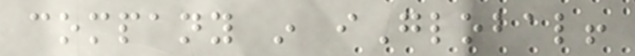company in iGlobal!
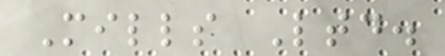Mills Ltd.
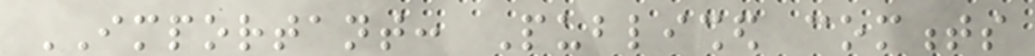IMPORTANT: Published comments
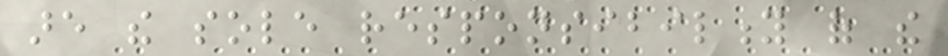are the sole responsibility of the
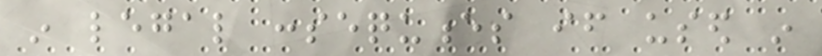in legal consequences if used in
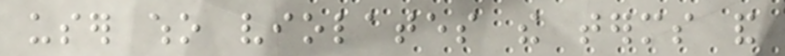user who violates the terms and
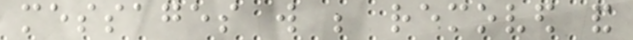messages will be removed and
